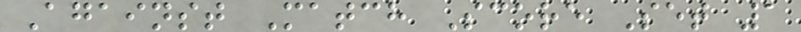Against Match Score Set 1
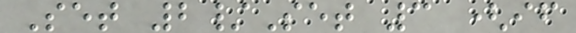Set 2/Set 3 (if
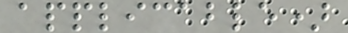applicable)
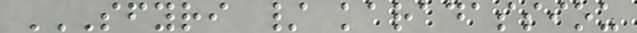SFYRI / KARADASSIOU
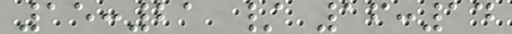15:21 / 16:14
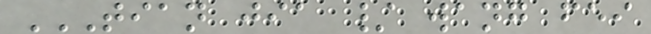TIAN JIA / WANG FEI
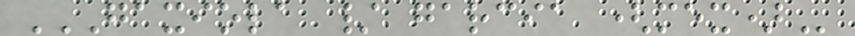GAXIOLA / GARCIA (MEX)
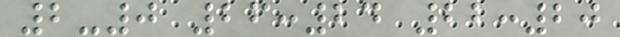2-0 26:24 22:20
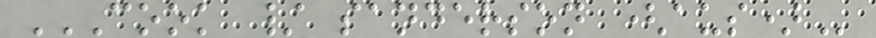COOK / SANDERSON (AUS)
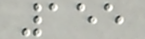155
